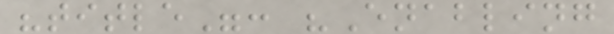"title": "Enabling
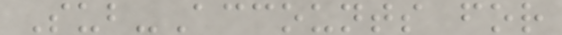Sub-Accounts for
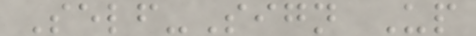Self-Sign Up
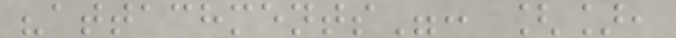"attachments": [],
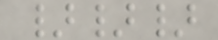}}}
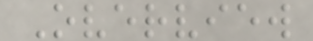Overview
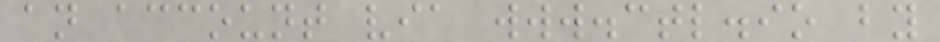an account via www.ctl.io by
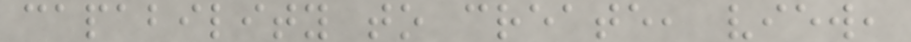capability to create, view,
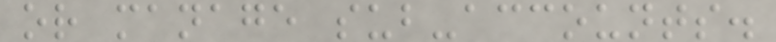or manage sub-accounts.
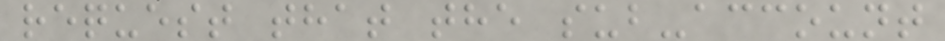request that the sub-account
